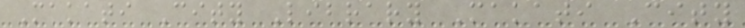Makati City Library Makati City
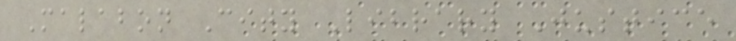Malabon City Library Justice
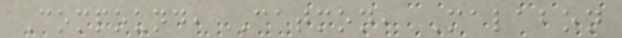Compound, Catmon, Malabon
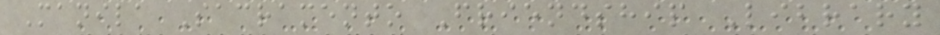Manila Sacramento Friendship Library
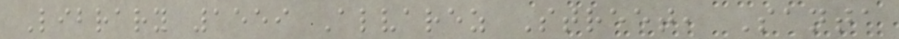Library 1559 Alvarez Street, Santa
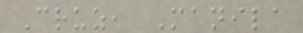Cruz, Manila
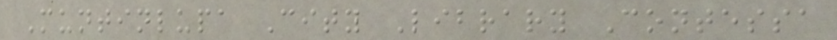Muntinlupa City Library Contessa
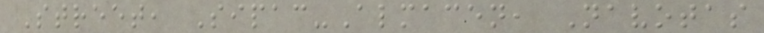Street, Sipac-Almacen, Navotas
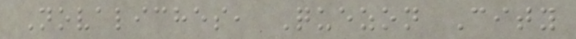Novaliches, Quezon City
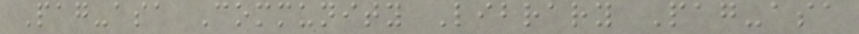Pag-asa Community Library Pag-asa
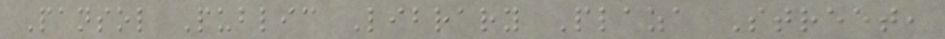Pansol Public Library Plaza Street,
